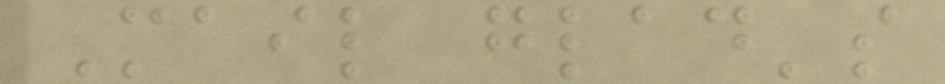Mail glad's
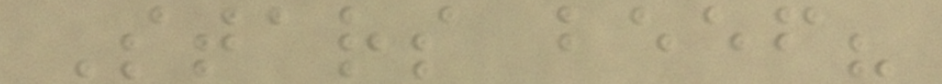Stars beef?
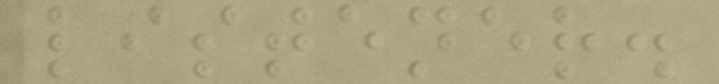listener.
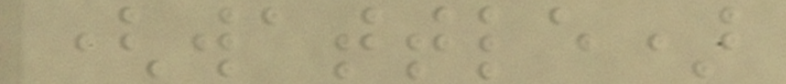(wattle)
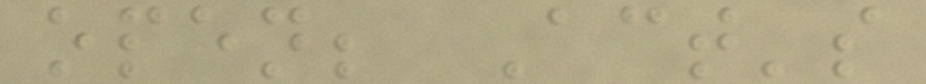open; Act's
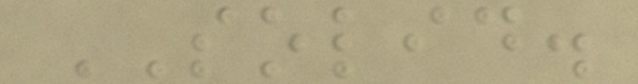SOLID.
